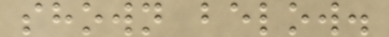shown below.
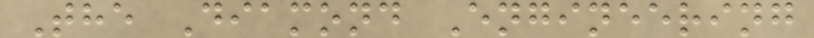The Diamond Engineering
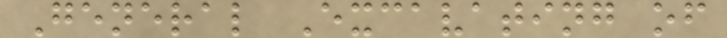General Excavating of
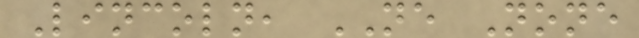Lincoln, NE None
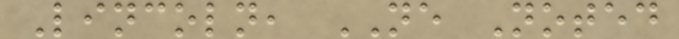Lincoln, NE Noted
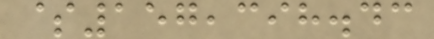$157,398.43
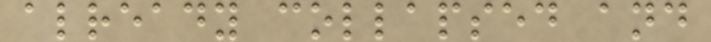already collapsed and
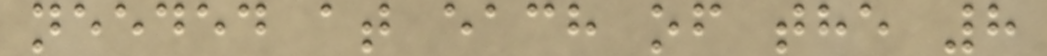needed at each of the 8
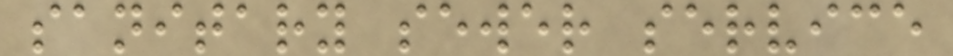sanitary sewer service
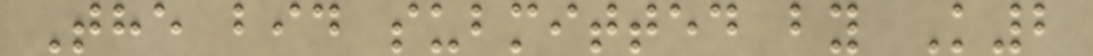The bid submitted by K2
